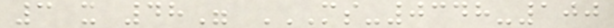3 x 48" MS-0348-100
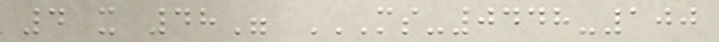4 x 48" MS-0448-100
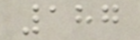187
